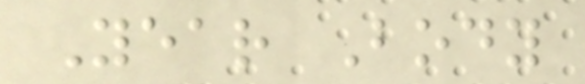Year Body
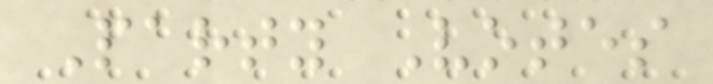Party Votes
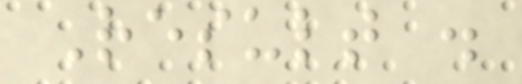Result .
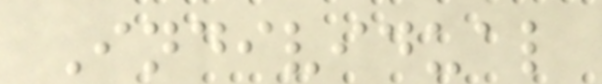Individual
